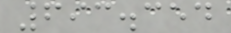693.354
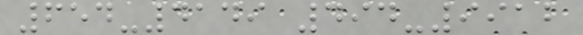654-4149 494-9912
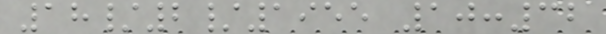18/2/1955 10:32
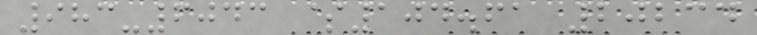983-6043 $104.61 20234
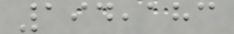194,183
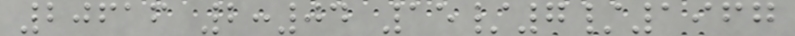20616 2:04 15/7/1967
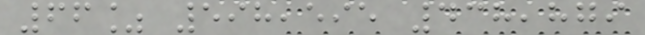66% 598,595 438,879
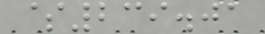$239.01
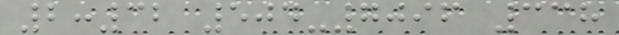2:32 504-7096 338
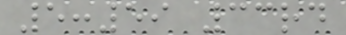5:59 33rd
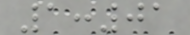1:01
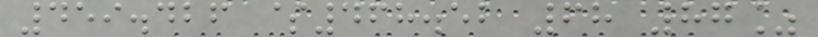459.426 $468.52 68 87%
